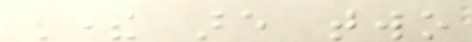There are two
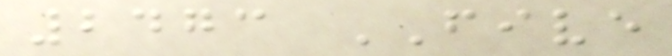2473 FIVE
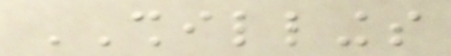SHILLINGS
